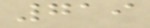719
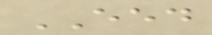EED
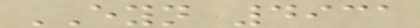EYN 4931
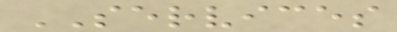SERVICES
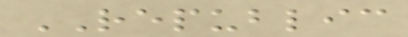REPUBLIC
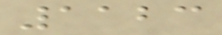1123
